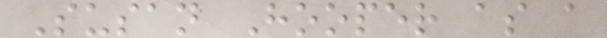Susan Hooper as a
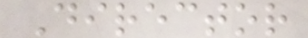Director
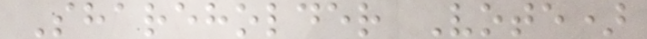Shareholder Vote)
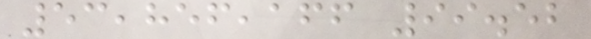53,856,166 99.52
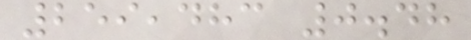259,483 0.48
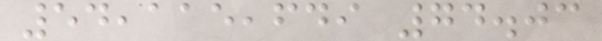54,115,649 74.03
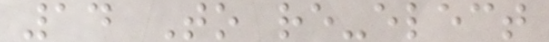14 To re-elect
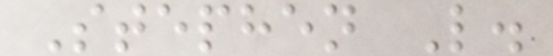Stephen L.
